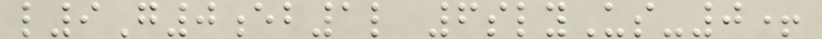l9G0eb1l 6slyUs-0+
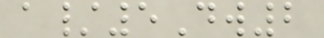a/5Dw2
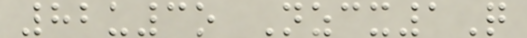82u3o Nzcx1Q
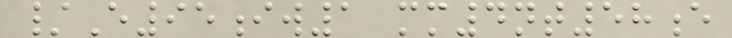/E95iw1 mm4nt58e
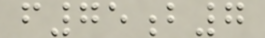f75b7
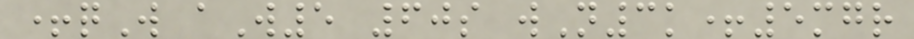+qW aW5 60s wN3k+5mgr
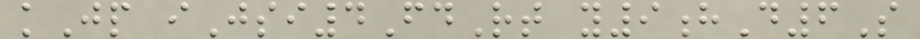kJp iJsi4FdRt y9hD6S
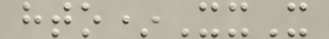hto*XxX
